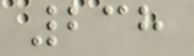238
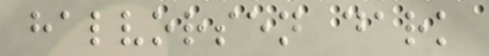halvorsen dark
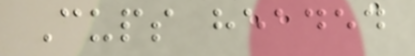Cups headed
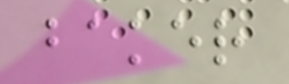baker
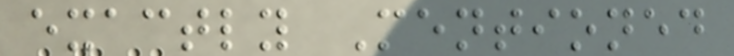exactly Mentioned
